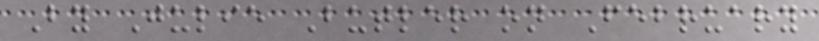By Julie Butler on February
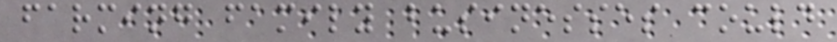farming family businesses could
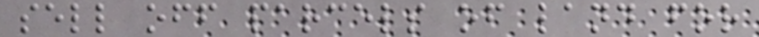sell off parcels of land for
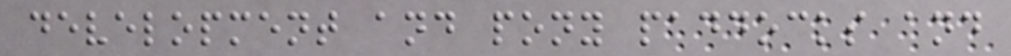development and pony paddocks and
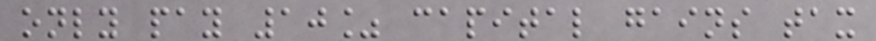only pay 10% capital gains tax
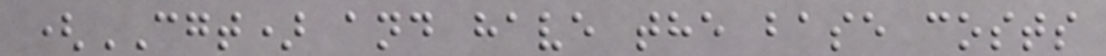(CGT) and have the base costs
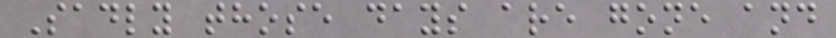Sadly those days are gone and
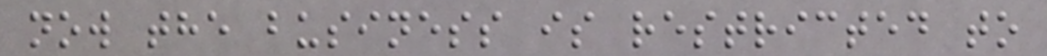now the business is restricted to
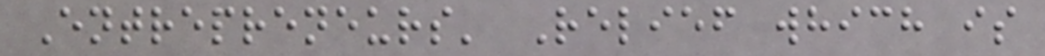Entrepreneurs' Relief which is
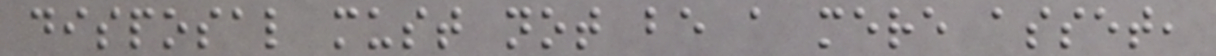disposal must not be a mere asset,
